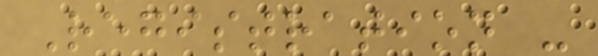Registration -
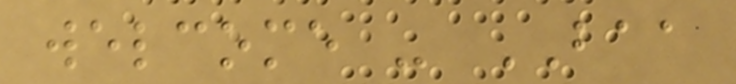welcome - BAA
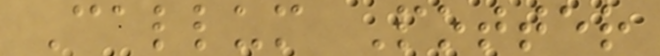Callum Potter
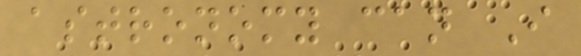astronomy can I
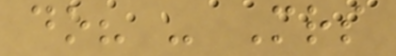do? - Mrs
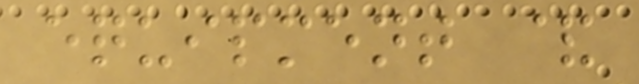equipment &
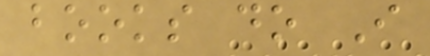books do I
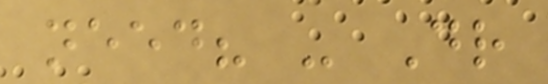need? - Dr
